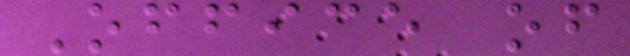Office of
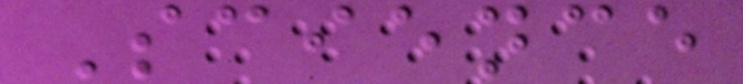Science
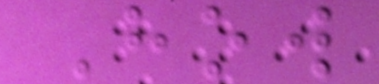How
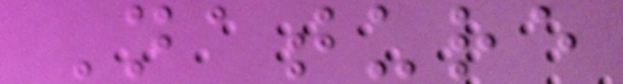Nature
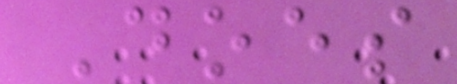Does
